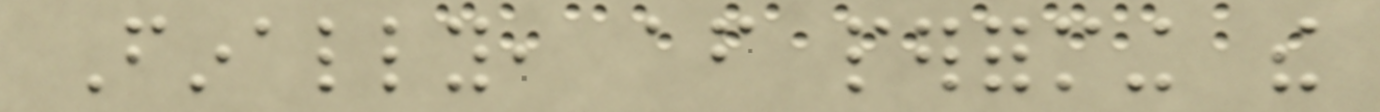Finally, after performing the
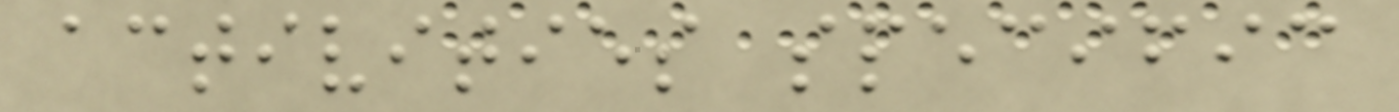activities specific
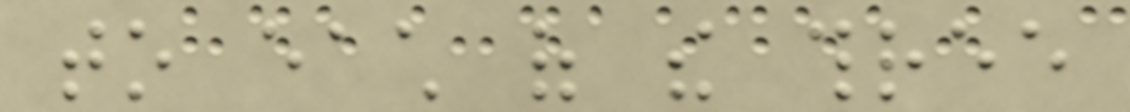to each of the three
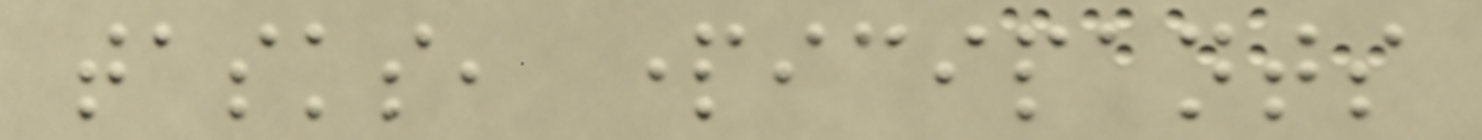tasks, participants
